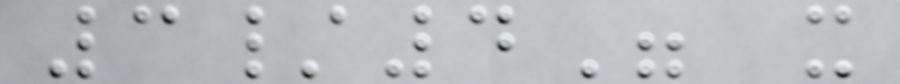3/4" x
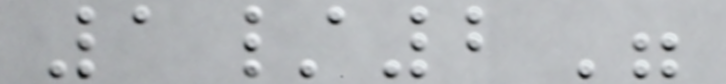1/2"
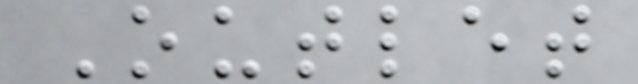Outlet
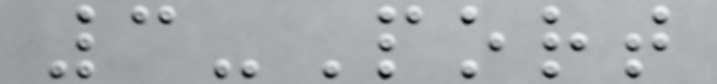3-Port
